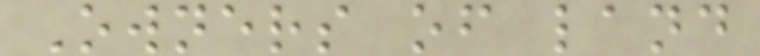Owners of land
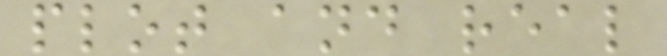plot and real
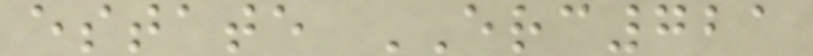estate ERC721
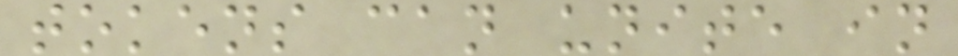tokens can unite in
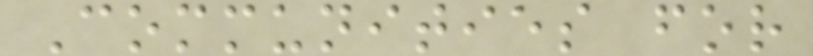Communities for
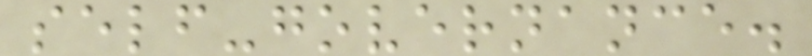self-governance.
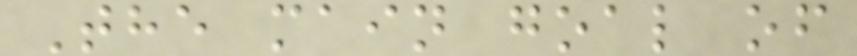The main goal of
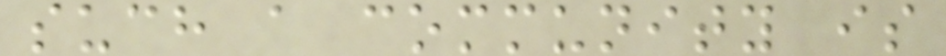such a community is
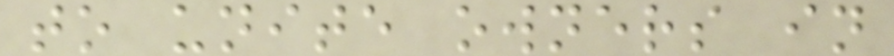to unite owners in
